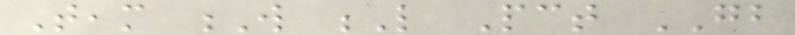Team W L Pct GB
